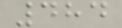484
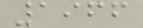1966
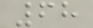68
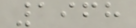1968
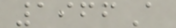1966A
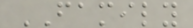FAMILY
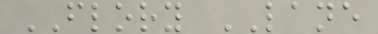FLORY LANE
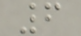6
